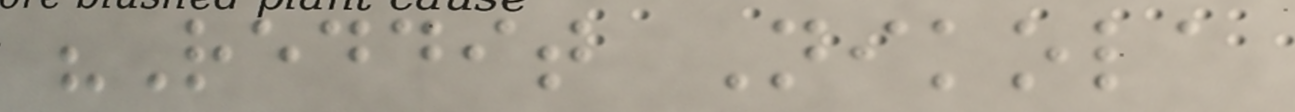"Reddit Nikola
